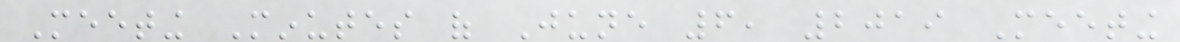Meeting Minutes of June 6, 2019 Meeting
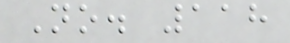No. 118
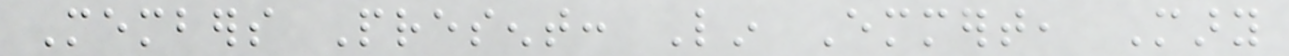Members Present: Lin Emmert, Mary
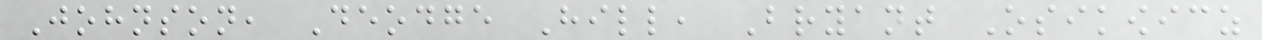Johnson, Deodge Hill, Bryant Osikowicz
